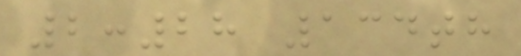2:28 134th
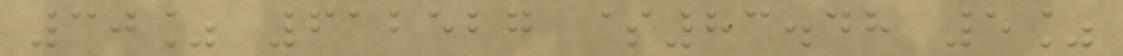30% 612527 $83.48 5%
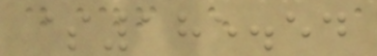$185.54
